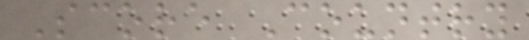Score Country
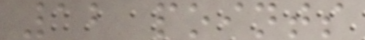12 points
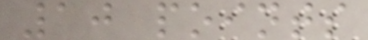10 points
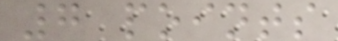7 points
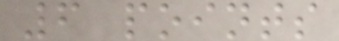6 points
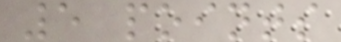5 points
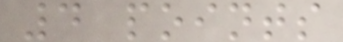4 points
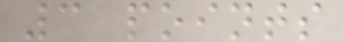3 points
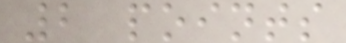2 points
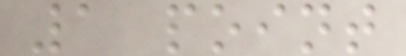1 point
